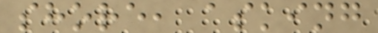shore, asking
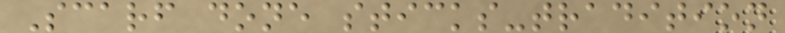Scarf done sticks-tradition
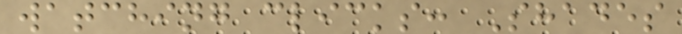watching clicks: Shades
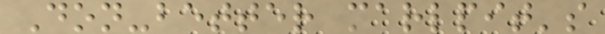Don-better marlpit's
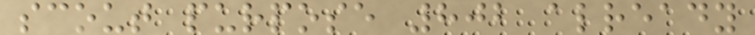scout purpose 802 already
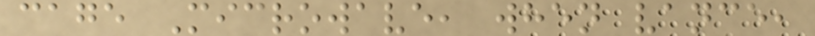cage Microwave, when vance,
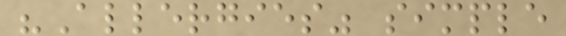"Allergies" simple
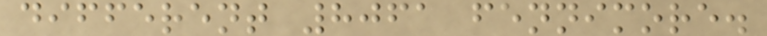different 8061 fennimore.
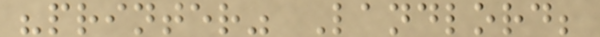"printer" Landlord;
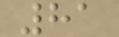81
